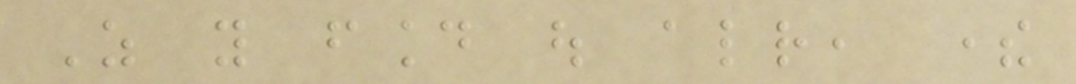As you found out already, there
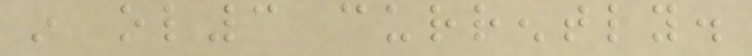in ol3 currently.
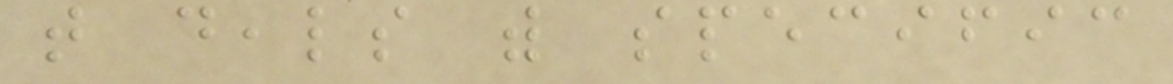that deals with specific
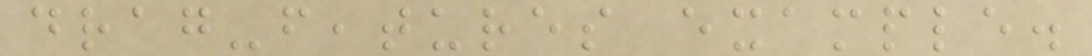drag-features example.
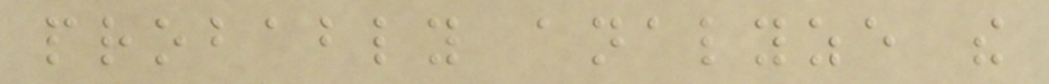probably analyze the
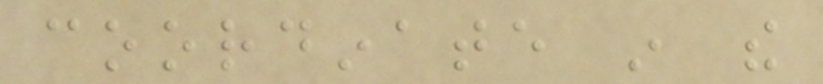coordinate in the
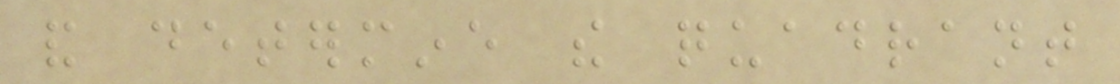and determine the quadrant
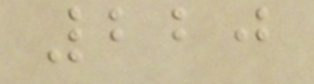220
